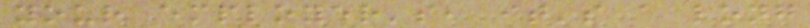your employer's, it's a long
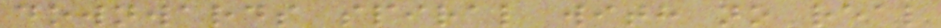downwards spiral with no real
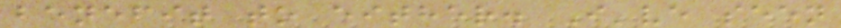benefit to either. I've seen
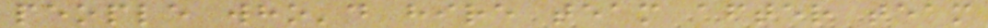people who'd hire team after team
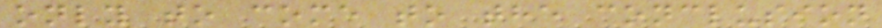only to come to the conclusion
